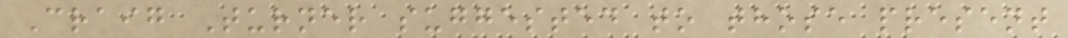Craig Turner suggested to those present
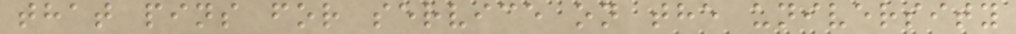that pins for service on the university
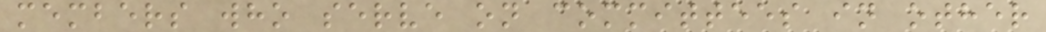members who serve on committees in other
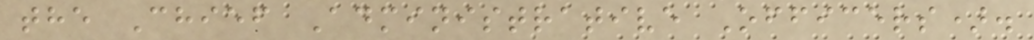the Chief Administrative Officers).
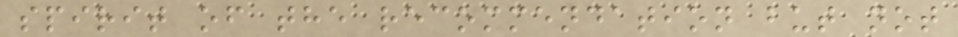spirit of the recommendation but not
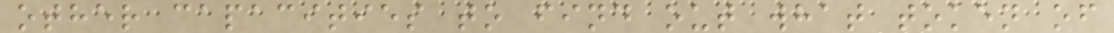other capacities to find out what token of
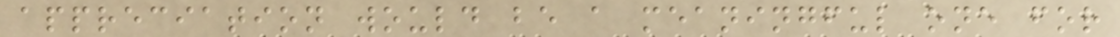appreciation would be a meaningful one for
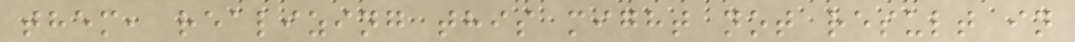them, realizing this might not result in
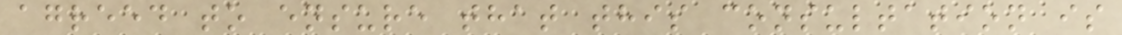agreed to ensure that this consultation is
